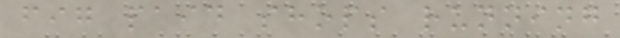fig paid shops running
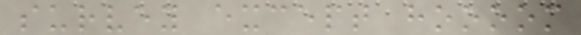survey except hoooom
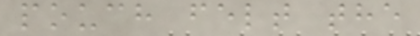pouch felt the
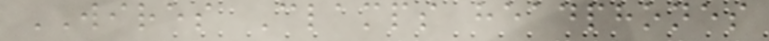WIRES Clamps headphones
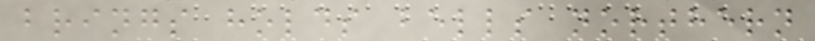brings holds bells northern
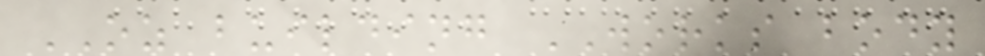OZ building WORKS body
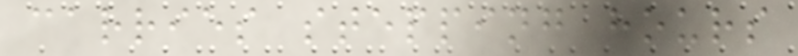carries stepping hours
